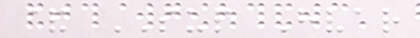& SUP Hvar
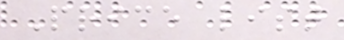Price list
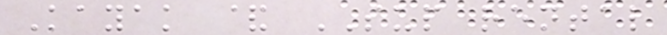Kayak & SUP rental
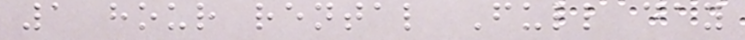1 hour rental Full day
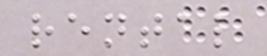rental
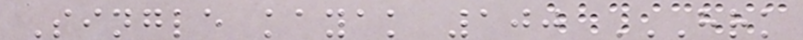Single kayak 100 HRK
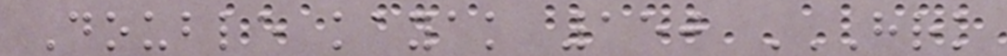Double kayak 150 HRK
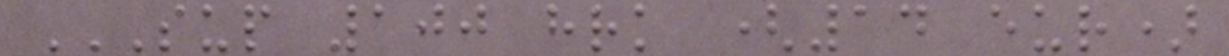SUP 100 HRK (14 EUR)
